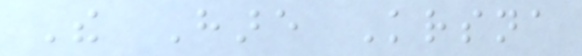The Hare Krsna
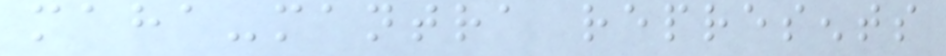maha-mantra represents
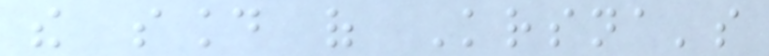the sound of Krsna's
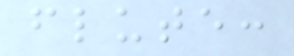flute:
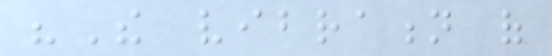"The vibration of
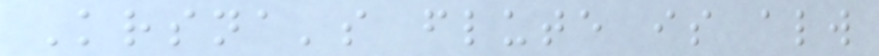Krsna's flute is always
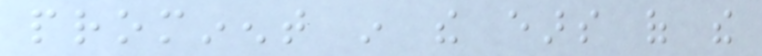prominent in the ears of the
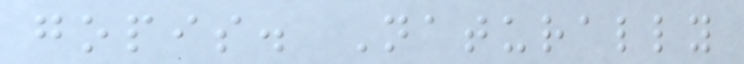gopis. Naturally
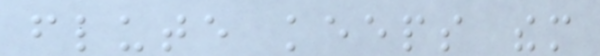flute keeps them
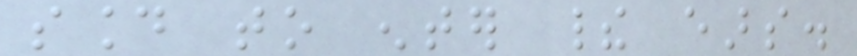sound to enter their ears.
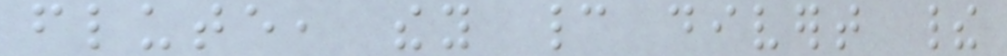flute, they cannot divert their
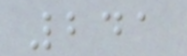241
